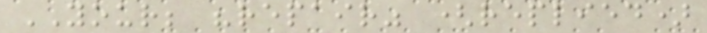YOUR; "repair" (replied)
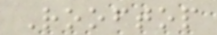Rooftop
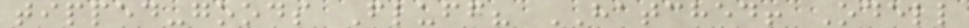tipped-goods Fluff? HATCHED! Odell
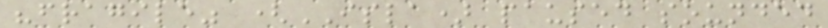"fragile" (ISLA) paused sounded
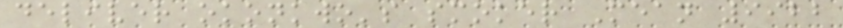deliver okonkwo's smoker Mean 9922
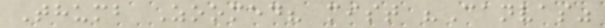Thumb Zoomed? mist "Canvas"
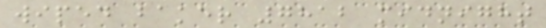wiped baker 7812 midnight
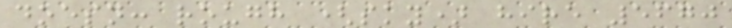doesn: rough (sky) hire 5670
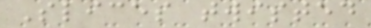Slices twisted
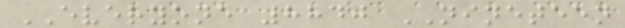EVERYONE 8840 NINETEEN
